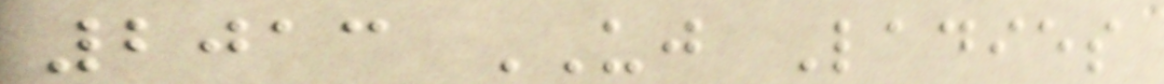2013 UJ Ladies
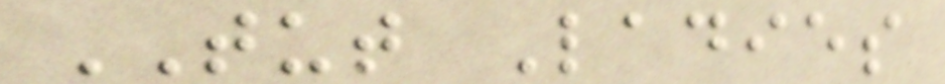TUT Ladies
